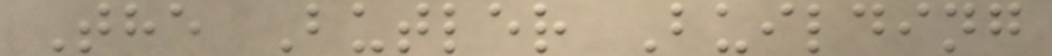The Butler Building
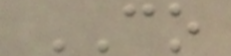CO
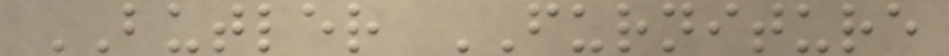BUTLER FURNITURE
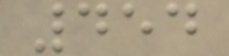454
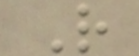R
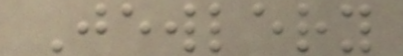Jewlery
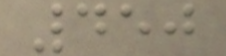450
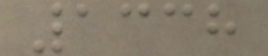1338
